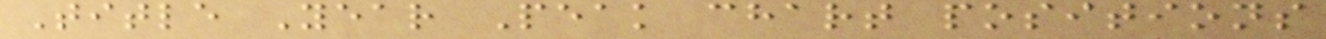Title Year Peak chart positions
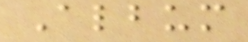Album
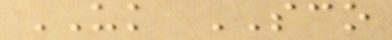UK SCO
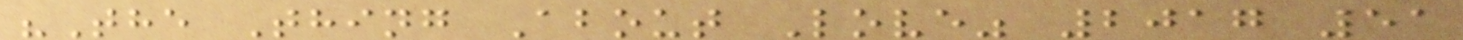"The Thing About Love" 2017 51
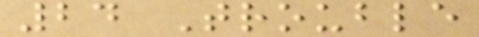24 Trouble
